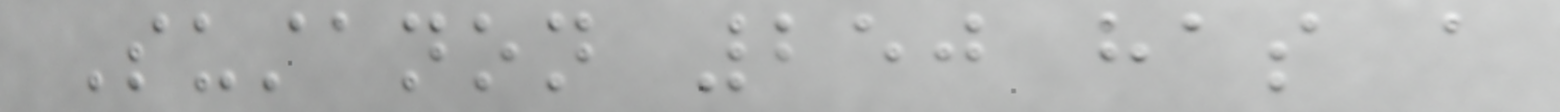Sustanon 250 has a
